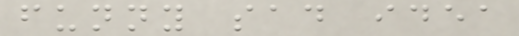funny sad idea
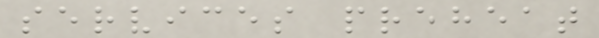services preheat
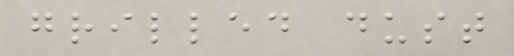grilled dust
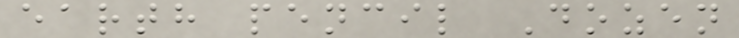earth pencil Dozen
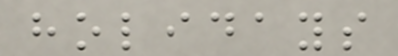holidays
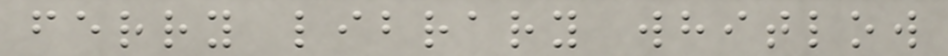ferry library whitlow
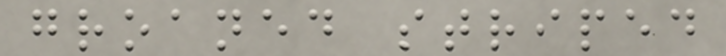groaned striped
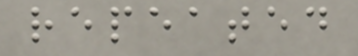repeated
